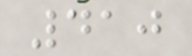410
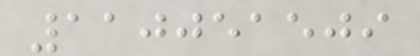110051509
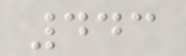443
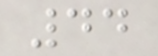44
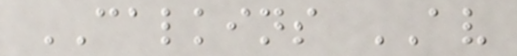CALKINS AV
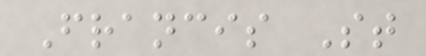Francis St
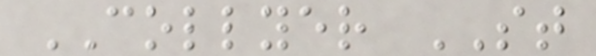COLLYER ST
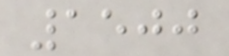1500
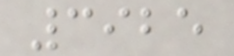3925
